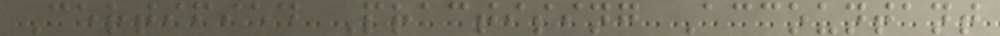Certified Practising Accountant
